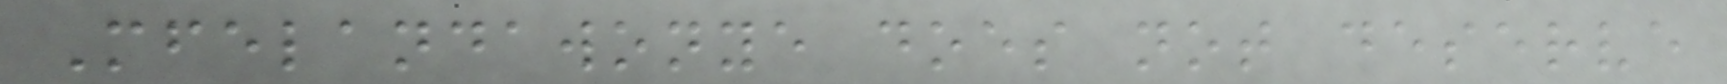Mfelandawonye does not deserve
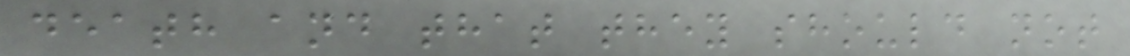death and that they should not
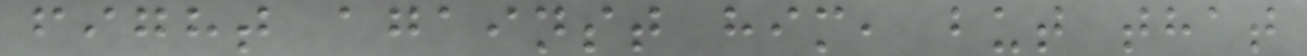fight against him, but that
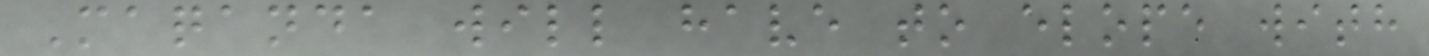Maqanda will have to elope with
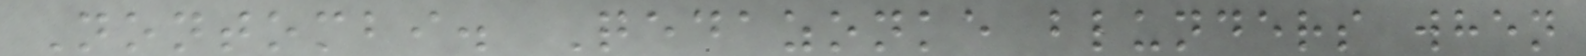Nontombi. Qedazonke blunders when
